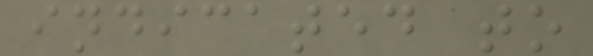indicated to
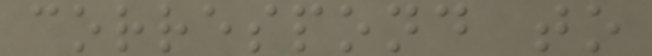correspond to
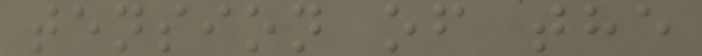tension of the
